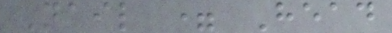Nail = Head
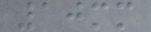10mm
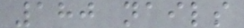180 nails
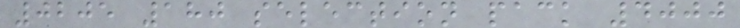0205 180 selection pack 4000
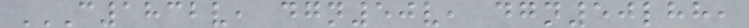C1832V, DGN50V, DGN50LHH,
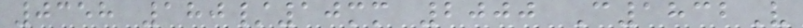0358 180/10mm 2000 C1832V
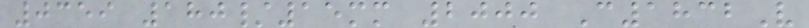0359 180/15mm 2000 C1832V
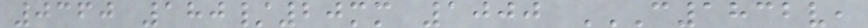0360 180/20mm 1000 C1832V,
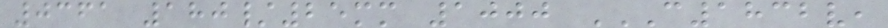0361 180/25mm 1000 C1832V,
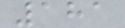181
